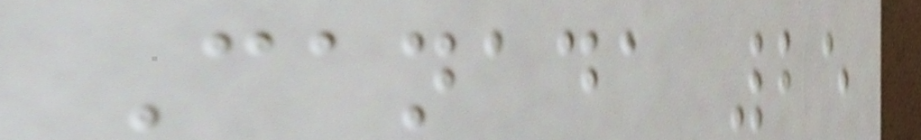Canada 25
